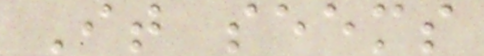It seems
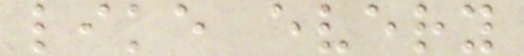like every
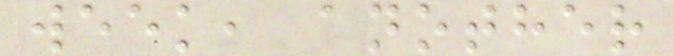week, another
